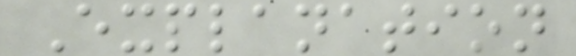Explanation
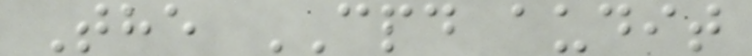The CPD audit
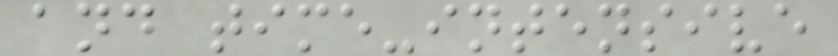and time-intensive
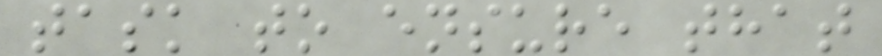task to ensure that
